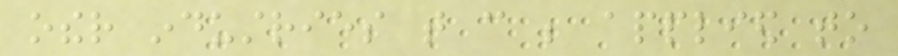other industries that can be applied to
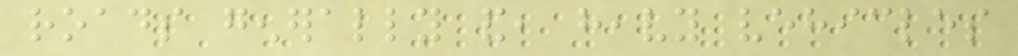roads generally and, heavy vehicles
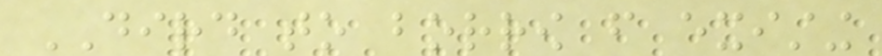DIRD to borrow from existing
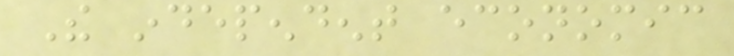The independent economic
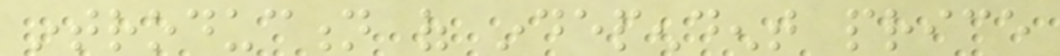introduction of independent price
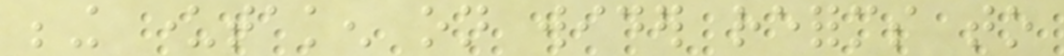being undertaken on wider reforms to
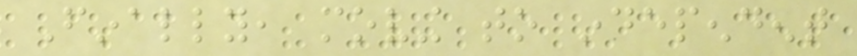Finally, moving to independent
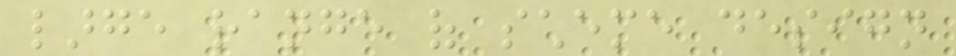large range of scheme design
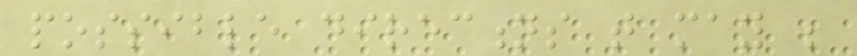possible directions that may be
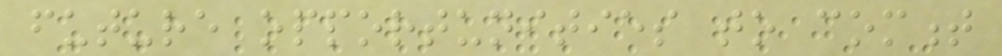future opportunities to comment
